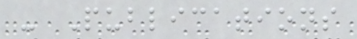- Publications
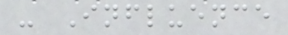- Influence
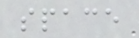space
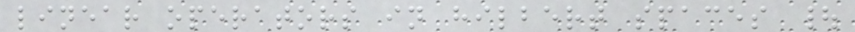linear operators in hilbert spaces |
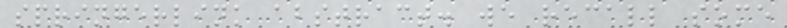springerlink abstract. we recall some
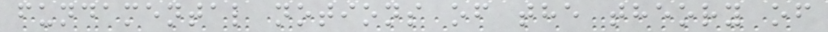fundamental notions of the theory of
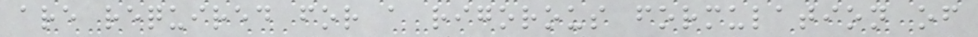are required for a rigorous formulation of
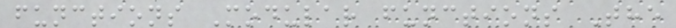functions Modular functions The
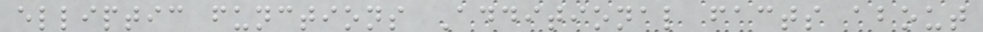elliptic functions Additional facts about
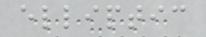elliptic
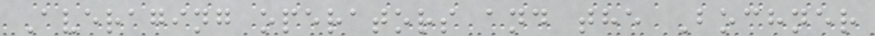Averaging operators and the Bochner
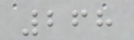268
